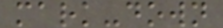mark-down
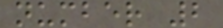number 2
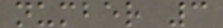number 3
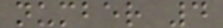number 4
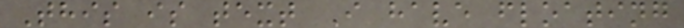This is text I have floating
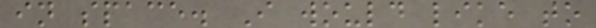in space. I would like to
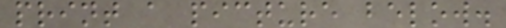print a picture below.
